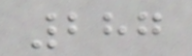287
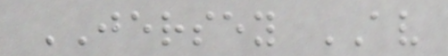JERSEY AV
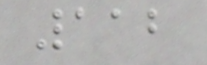112
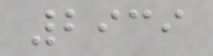2939
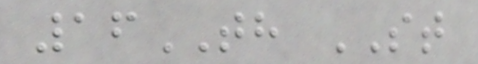16TH ST
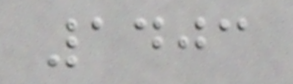1403
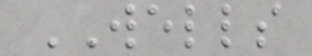WELLS
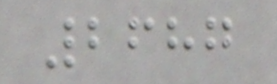2687
